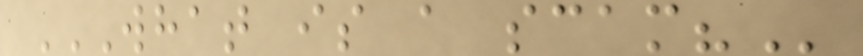WHAT IS A SCAM?
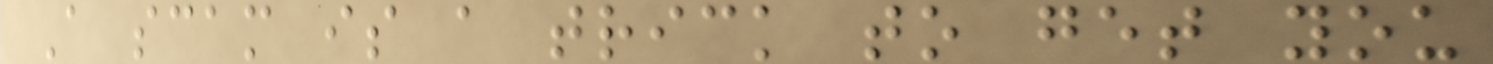A scam is a trick to get you
